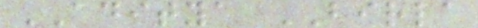ADITYA BIRLA
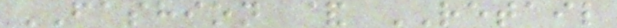FASHION & RETAIL
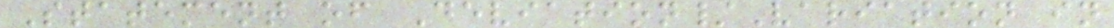Statement of Deviation/Variation in
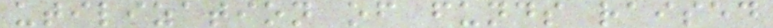utilization of funds raised
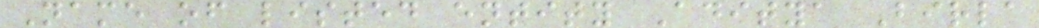Name of listed entity Aditya Birla
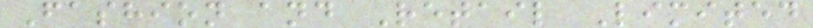Fashion and Retail Limited
